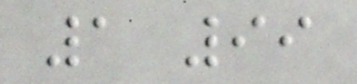1 99
